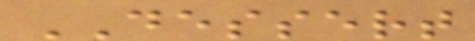DESSERT
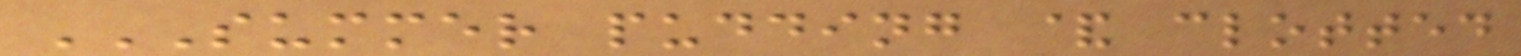SUMMER PUDDING & CLOTTED
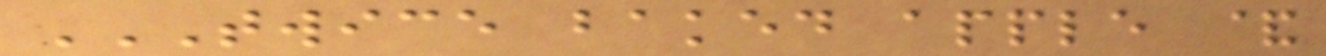TWICE BAKED APPLE &
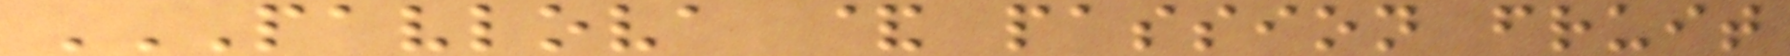PAVLOVA & PASSION FRUIT
